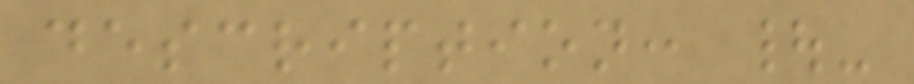description: |-
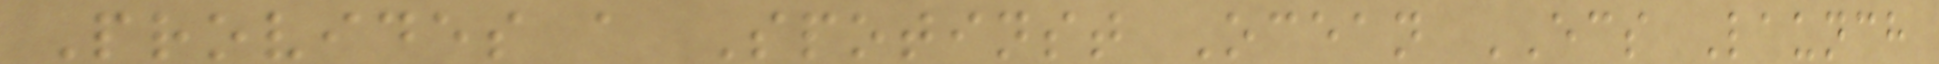Provides a Spotinst Ocean ECS Launch
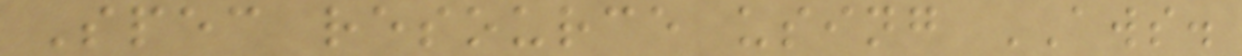Spec resource using AWS.
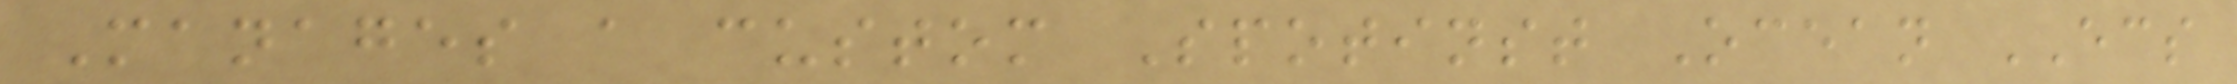Manages a custom Spotinst Ocean ECS
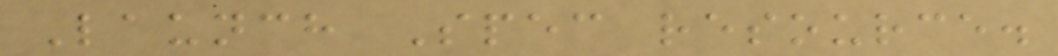Launch Spec resource.
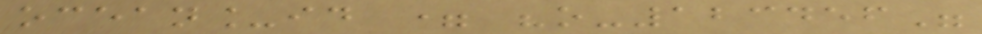ocean_id = "o-123456"
